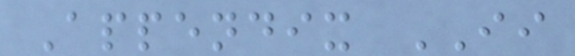Appendix II
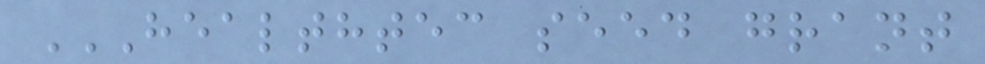HEALTHTEC SEED GRANT
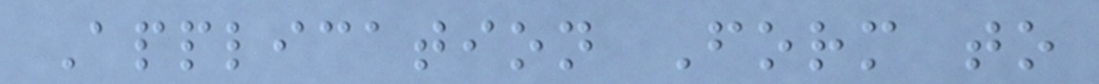Application Form to
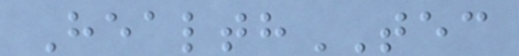HealthTEC
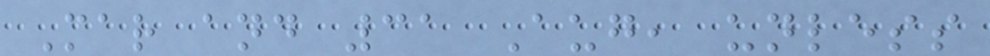Mar and 31 Aug, unless
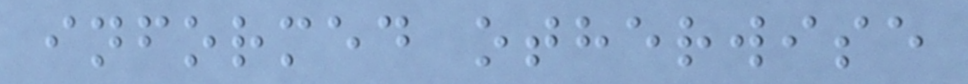informed otherwise
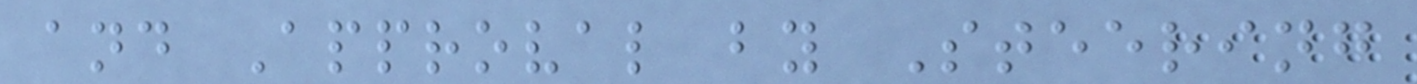and Approval by Steering
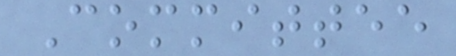Committee
